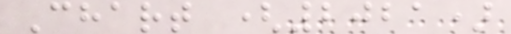Chart (2021)
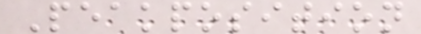Peakposition
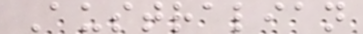Australian
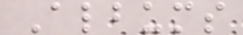Albums
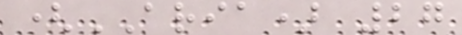(ARIA) 27
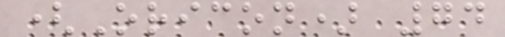(Oricon) 74
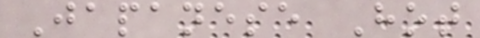Japanese Hot
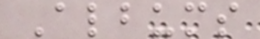Albums
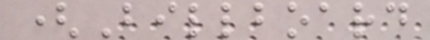(Billboard
